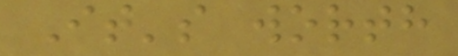It's worth
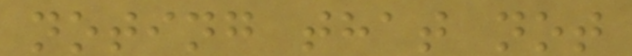noting that not
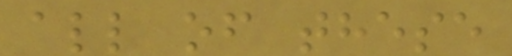all of these
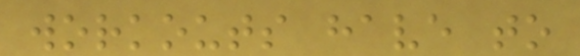workouts have to
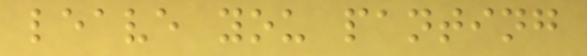leave you panting
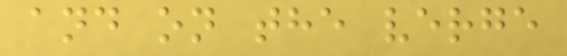and on the verge
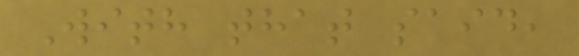With that said,
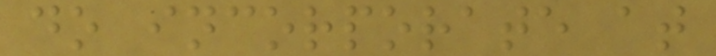do incorporate at
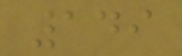149
